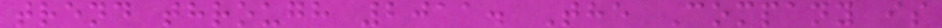trend through 2011. The Company is
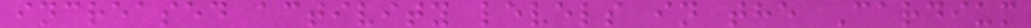increased activity levels in the Cardium
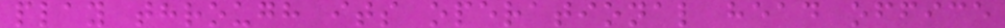play through its operational head office
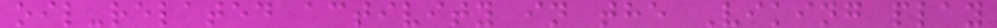oil-related activity in the Viking play
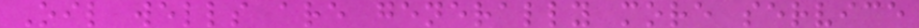Oil wells are generally more service
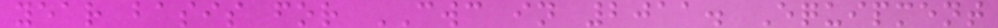year basis for CWC in 2011. Equipment
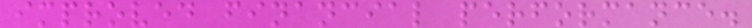improved financial performance.
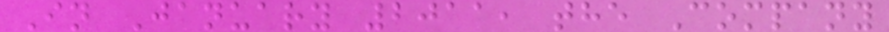In January 2011, the Company
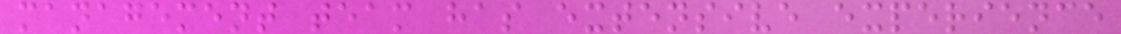management team has extensive experience
